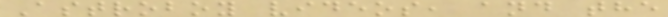Astroboy videos, and the
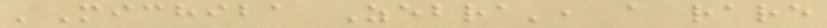'Michiba Zebra', a rare
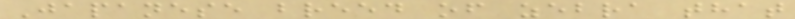Japanese breed of zebra that
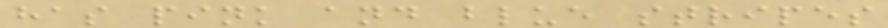has pink and blue stripes
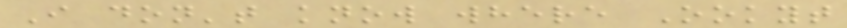I don't know where Ookyt
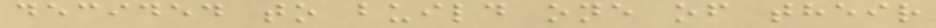decided to build one of their
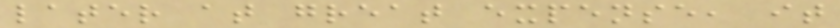later at great expense, it
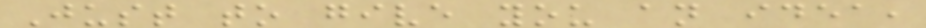Just to give you an idea,
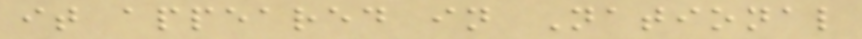it appeared in National
